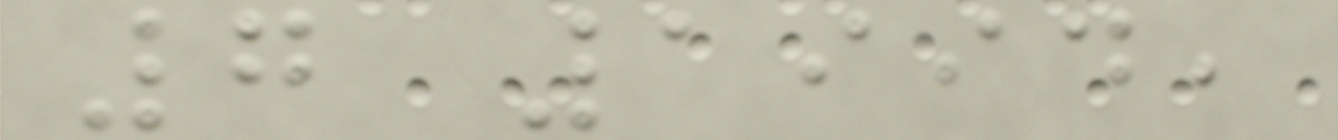7 1994,
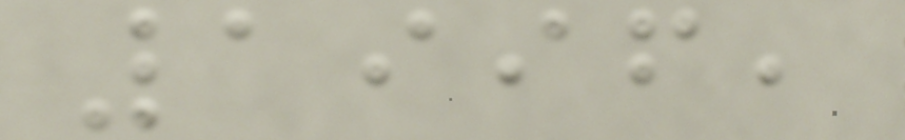1996,
